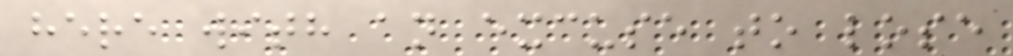here with an excuse to lose
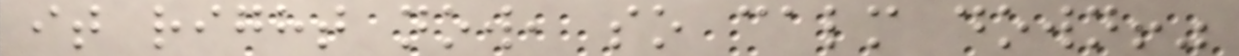it right now, so calm down!"
